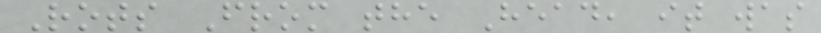Rots From the Head, it was
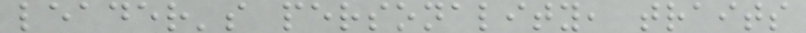leader's personality, traits
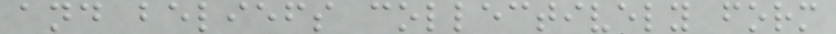and beliefs collectively form
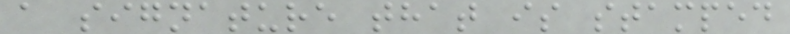a signature that is stamped
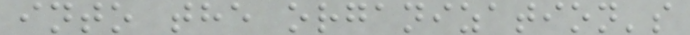into the organization's
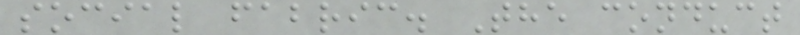social fabric. The conduct
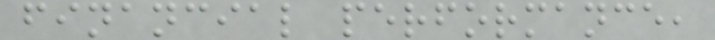financial performance,
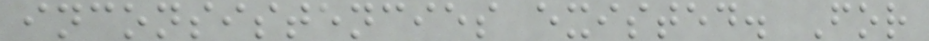inconsistencies existed. For
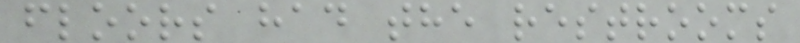floors had the restrooms
